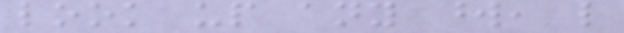look up any word, like
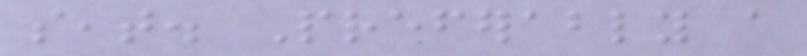seat. Preferably a
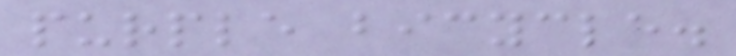purple bicycle.
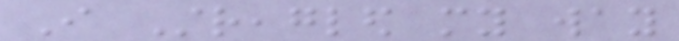I Streagled my way
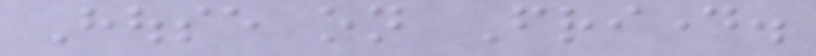House on Friday.
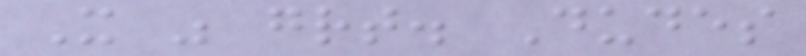It was great. Dudes
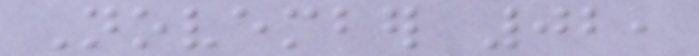November 02,
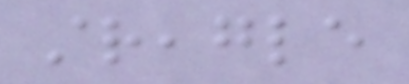streagle
